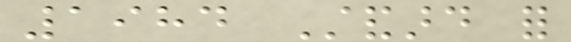1984 Standard for
